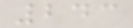243
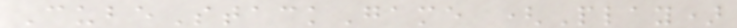CubeStackGame (Play)
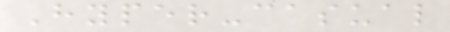Hyper-casual
